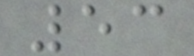53
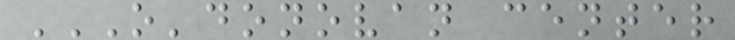O'DONOVAN CENTER
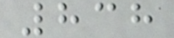838
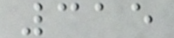315
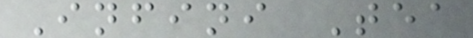Infini Tea
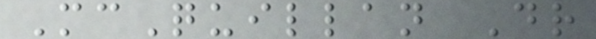McQuillan Dr
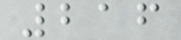216
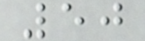50
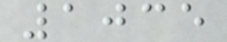1035
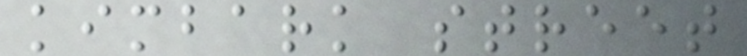kimbark street
